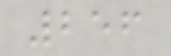256
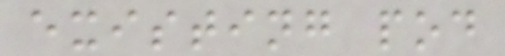existing pod
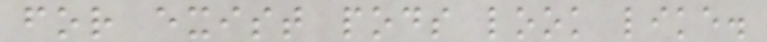for exist pods look like.
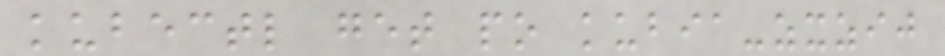kubectl get po kubia-zxzij
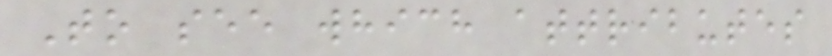To see which attributes
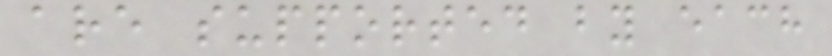are supported by each
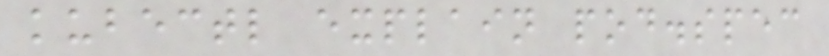kubectl explain pod.spec
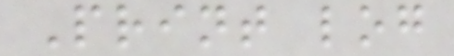Print log
